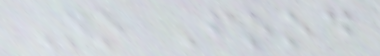No Food
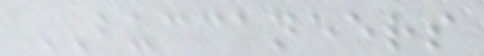BUCCANEERS
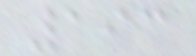193
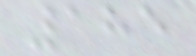185
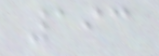193
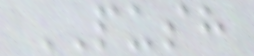PUSH
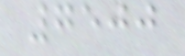7500
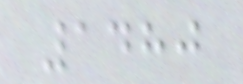1480
